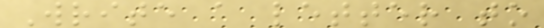Write a letter to
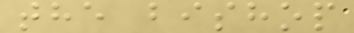the bishop
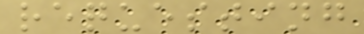requesting
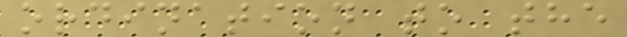ordination to the
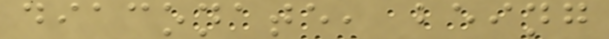diaconate, being
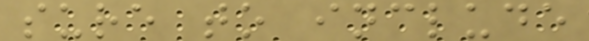sure to include
